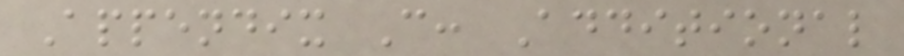Appendix C: Additional
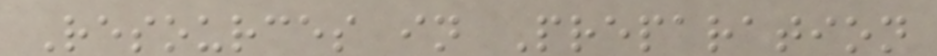Resources in Preparation
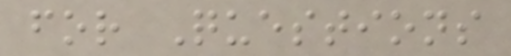for Questions
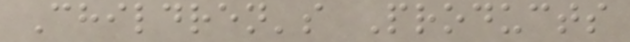Children's Products
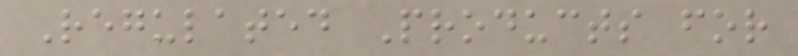Regulated Products for
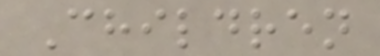Children
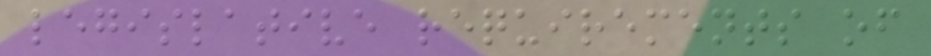legislative requirements of
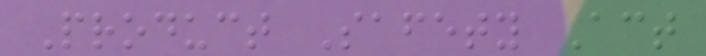Product Safety Act
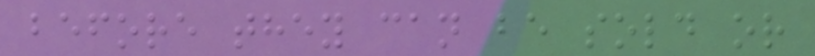before they can be sold or
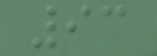93
